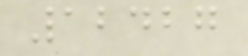12427
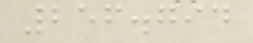256.794
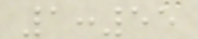1:55
